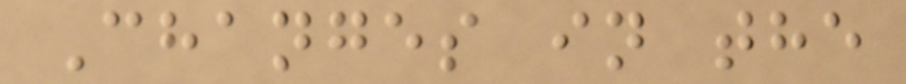Changes in the
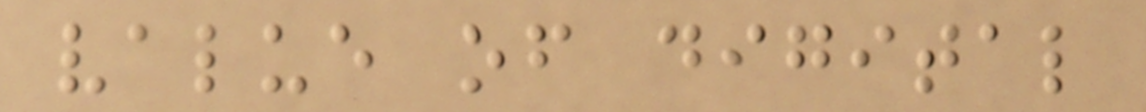value of digital
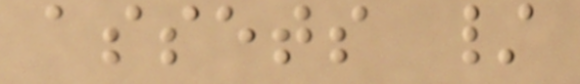assets /
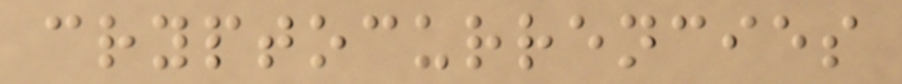cryptocurrencies
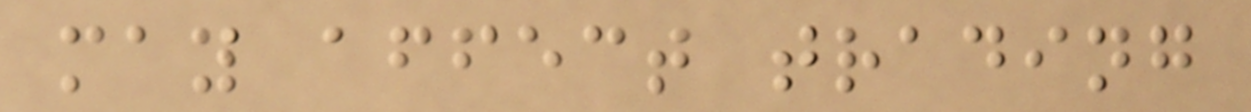may affect trading
